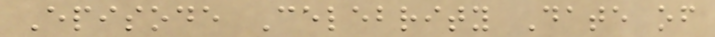Episode Celebrity Date of
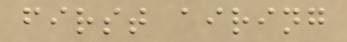first airing
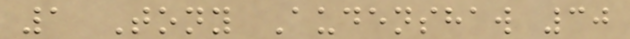1 Tony Audenshaw 30
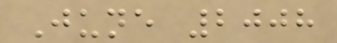June 2008
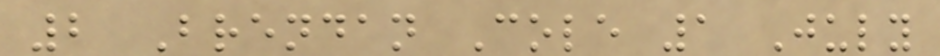2 Brendan Cole 1 July
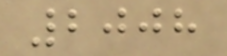2008
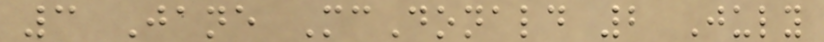3 Jane McDonald 2 July
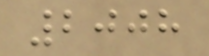2008
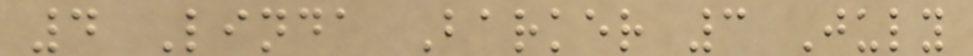4 Linda Barker 3 July
